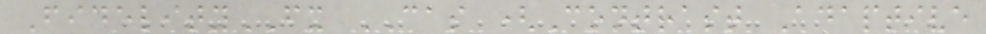FidelityFX CAS (Contrast Adaptive
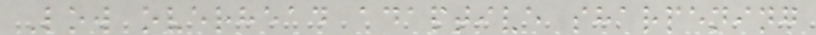Low overhead adaptive sharpening
